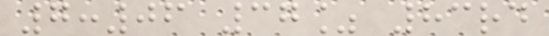7:06 37% 83rd
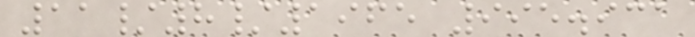11/8/1965 995.931
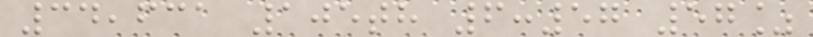34,631 105th 6:57 57%
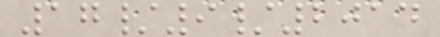17/9/2014
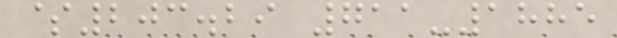$203.29 711-1885
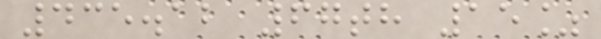435.12 67th 15%
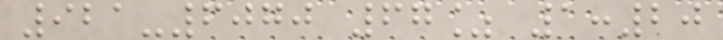921-6070 67% 1:20
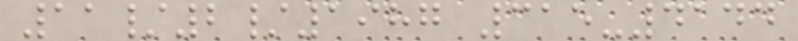11/2/1987 315-4144
